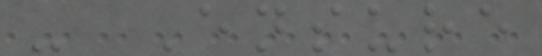- Ensure
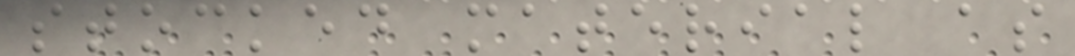stocked material as
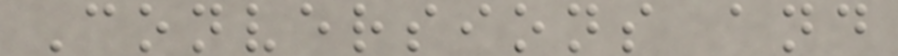Conversions and
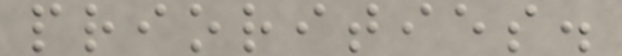priorities.
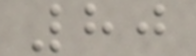80
